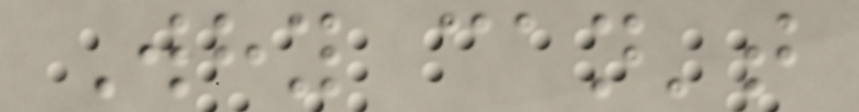Why can't
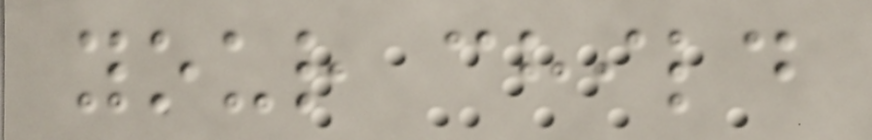your child
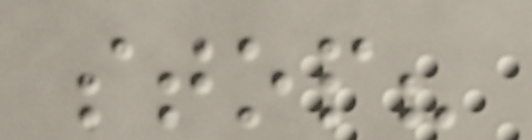stop?
